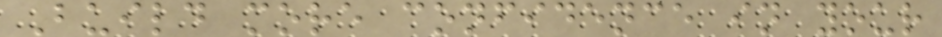Build more confidence in your
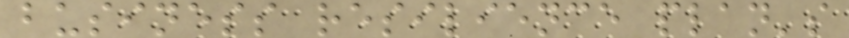business resilience plan's
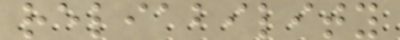reliability
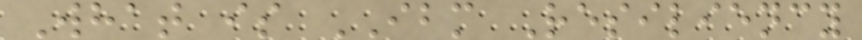What is IBM Resiliency
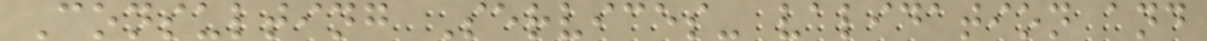Consulting Services- validation and
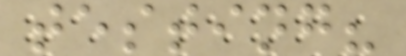testing?
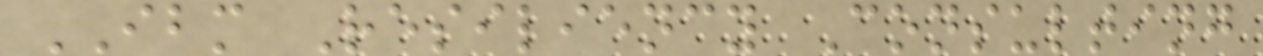IBM Resiliency Consulting
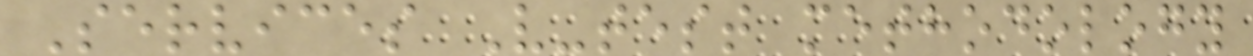Services V-test methodology
